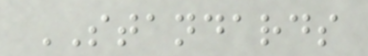STANDARDS
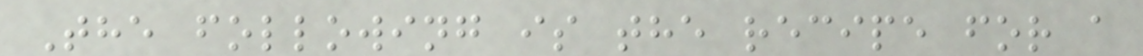The following is the recipe for a
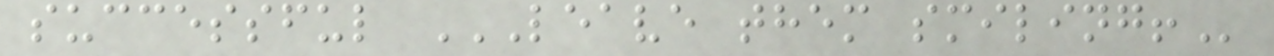successful LEAVE THEM SMILING!
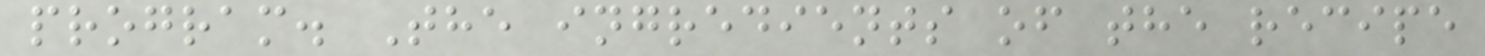program. The ingredients of the recipe
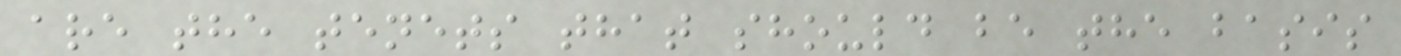are the tenets that should be the basis
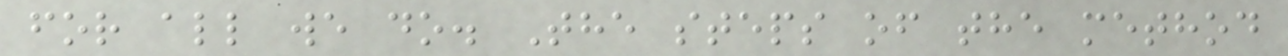for all we do. The steps of the method
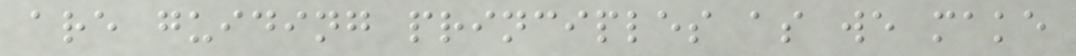are guiding principles as we make
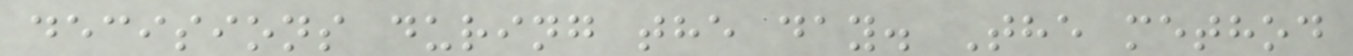decisions during the day. The method
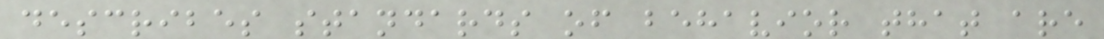describes standards of behavior that are
